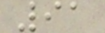91
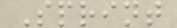Sprint
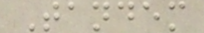Tandem
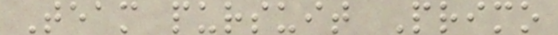Team pursuit Primo
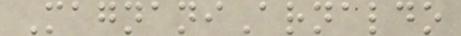MagnaniArnaldo
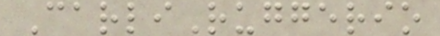CarliRuggerio
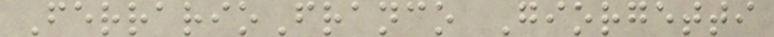FerrarioFranco Giorgetti
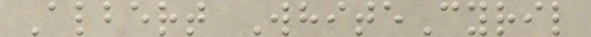Albert WhiteCyril
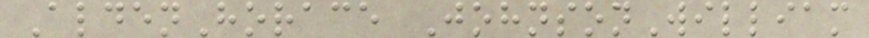AldenHorace JohnsonWilliam
